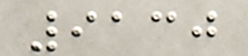9130
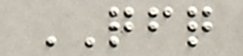QFQ
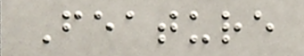Feature
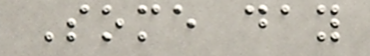Some day
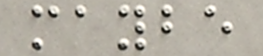maybe
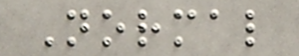Normal
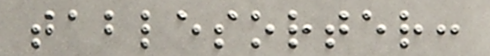tablesorter:
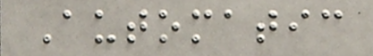Automatic
